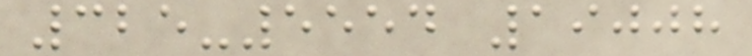325-5554 19008
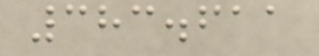383.611
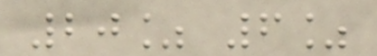20% 6%
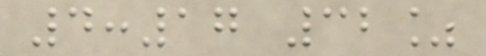4:17 32%
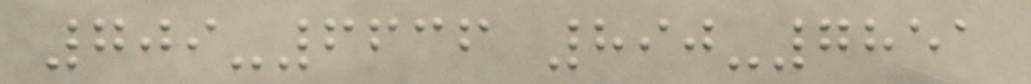709-6636 890-7851
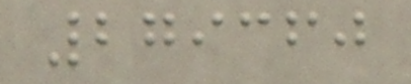279360
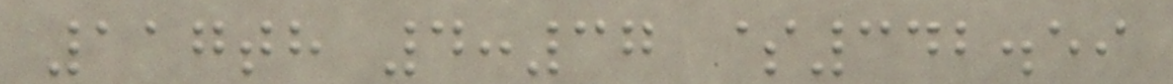117th 4:37 $342.59
